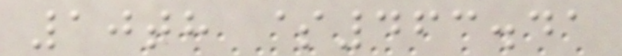10th $463.41
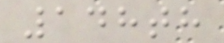148th
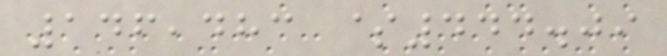146,483 $444.09
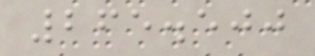265.500
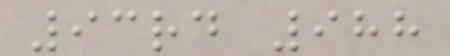93rd 988
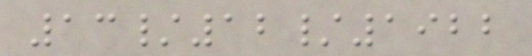13/12/1922
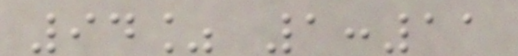94% 1:11
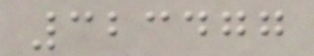323477
